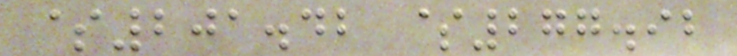$201.42 $277.92
